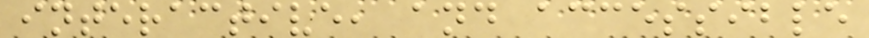interactive, and accessible
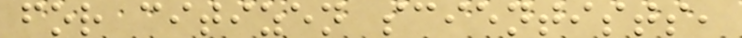for citizen scientists,
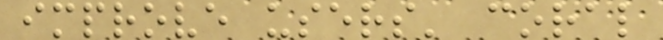improve users' coral
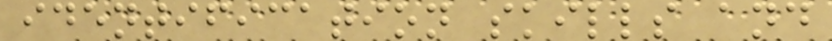identification skills and
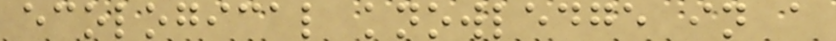ecological knowledge in a
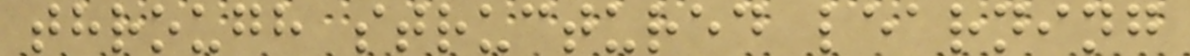through structured learning
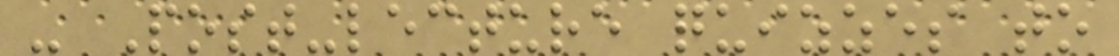- Post-lecture quizzes to
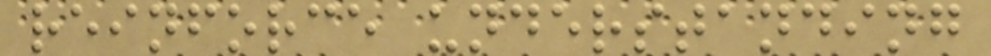reinforce understanding
